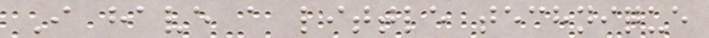I have a little technique
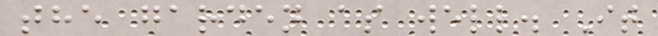the garden as well. It
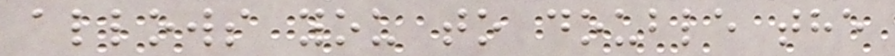allows you to double the
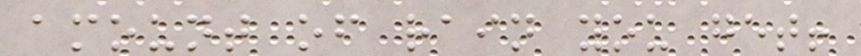amount of rain you get!
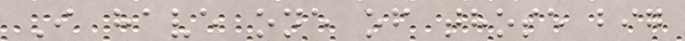I have one of those big
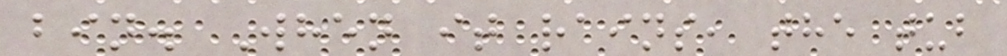bin. When it rains, the tub
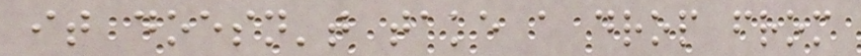it doesn't take a drop from
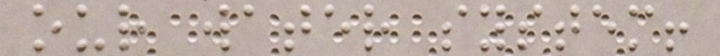our water system!
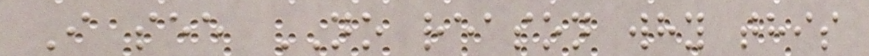I see NO reason why this
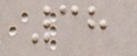38
